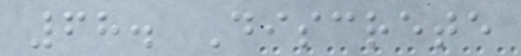68. Discrete
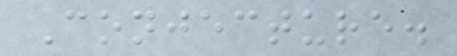Conjecture.
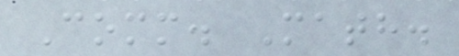Comm. Math.
